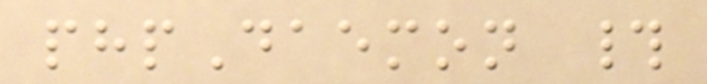phpDaemon #
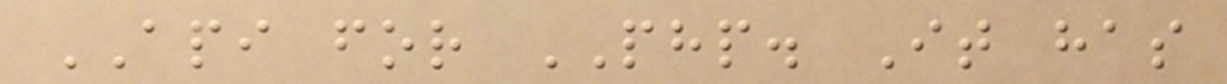API for PHP. It has
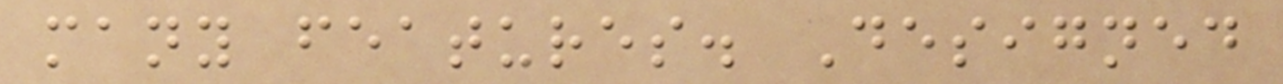many features. Designed
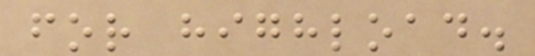for highload.
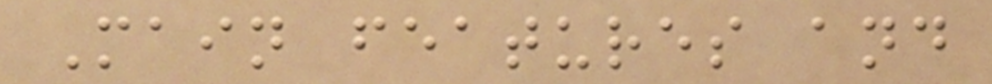Main features and
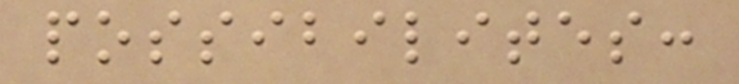possibilites:
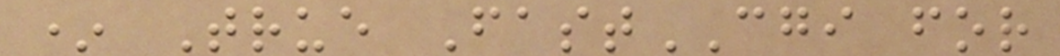* True FastCGI for
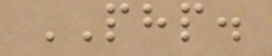PHP.
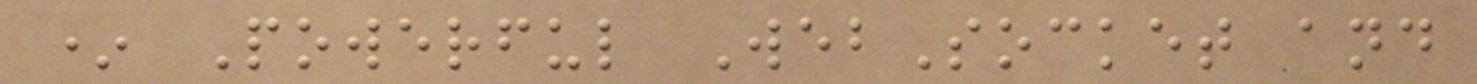* Powerful WebSocket and
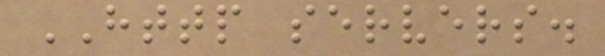HTTP servers.
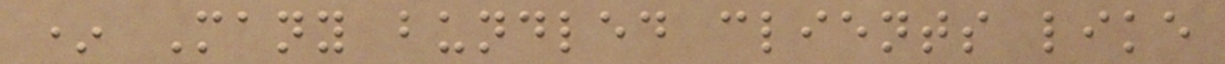* Many bundled clients like
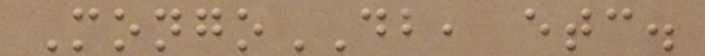MongoDB, etc.
